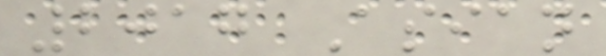2017 Asian
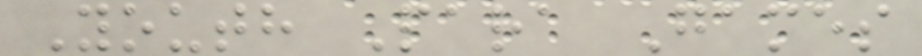Youth Para Games
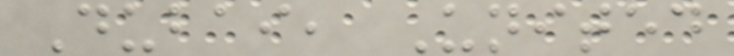Dubai, United
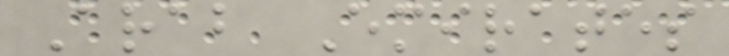Arab Emirates
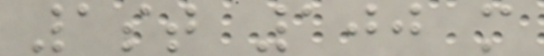1st 100 m
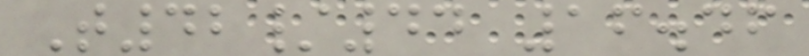T42/44 16.46
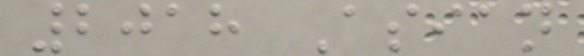2018 Asian
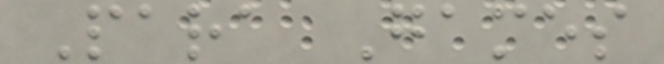Para Games
